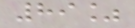89%
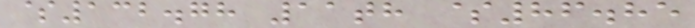$132.78 11th $86.85
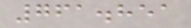761.851
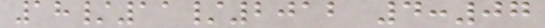18/11/2012 4:07
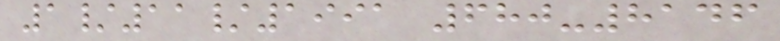1/11/1991 680-8146
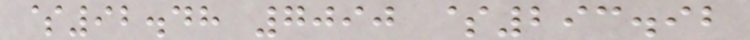$92.48 7090 $293.92
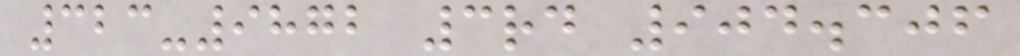323-9872 3rd 904.306
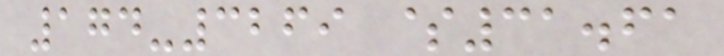174-3269 $31.61
